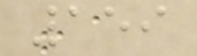159
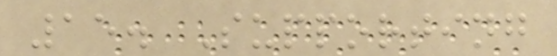15. Supporting
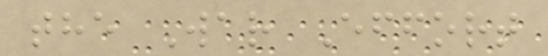the War Effort
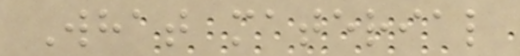What material
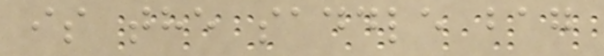is the saddle bag
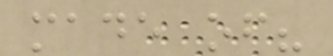made of?
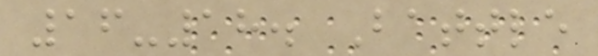16-18. Battle
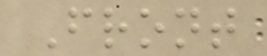Front
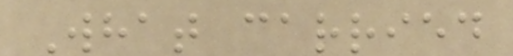What carried
